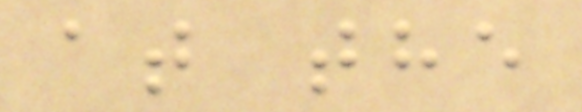at the
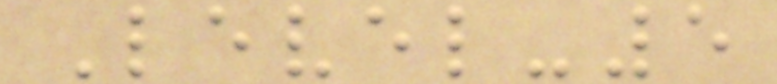Level-5
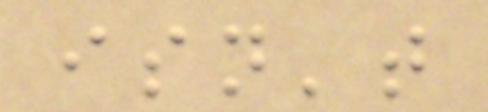isn't
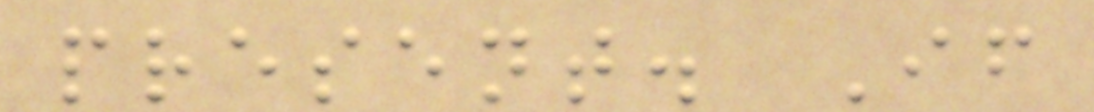present. If
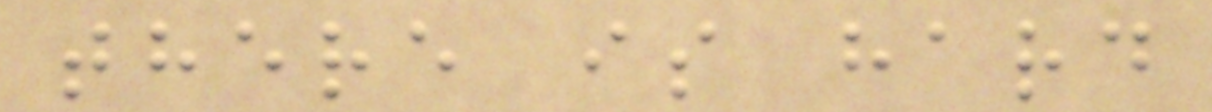there is hard
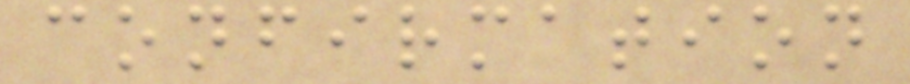confirmation
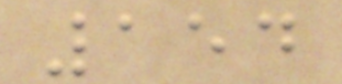154
